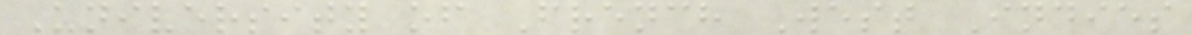University of French West Indies
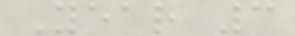Year 3
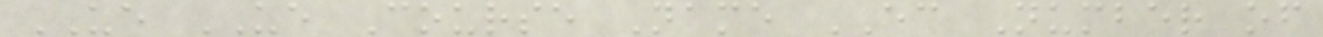UE UE Course Name EC Number of
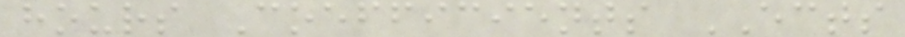hours Coefficients ECTS
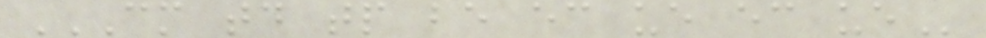CM TD TP BE EC UE EC UE
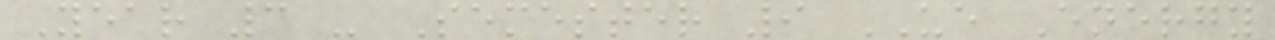Year 3 - Semester 9 UE Energy
